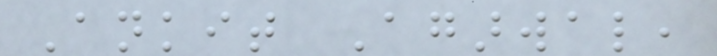Ankit Agarwal,
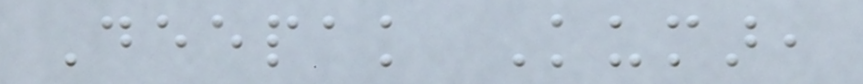Deepak Kumar,
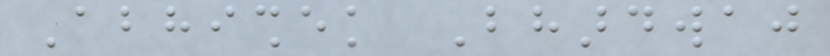Abhishek Bhardwaj
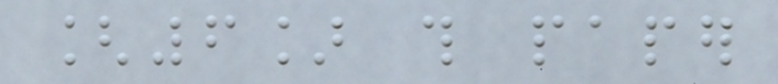[6] this paper
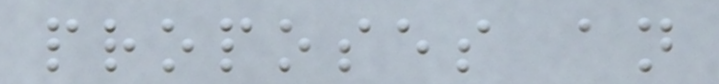proposes an
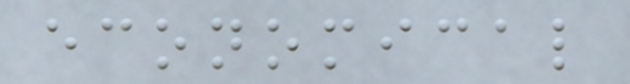economical
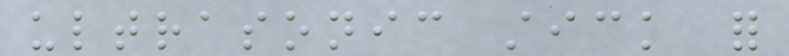ultrasonic stick for
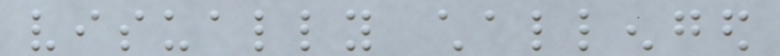visually challenged
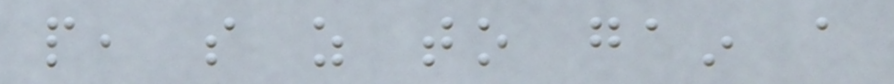people, so as to gain a
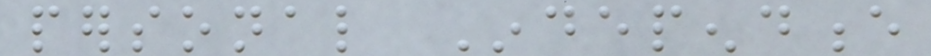personal Independence
